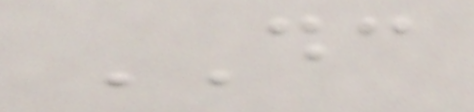DC
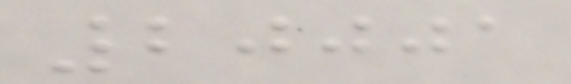20001
